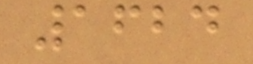1624
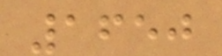1650
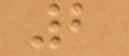2
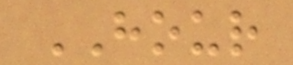HOUR
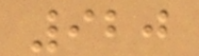920
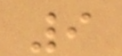9
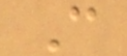C
